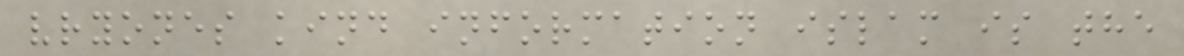vryones kind information islam is the
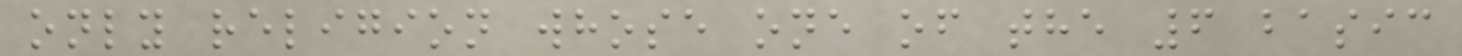only religion whose one of the 6 basic
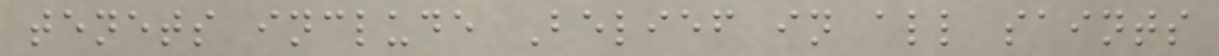tenets include Belief in all saints
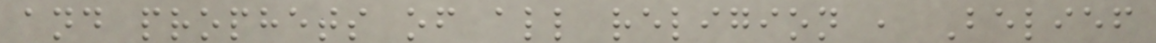and prophets of all religion , Belief
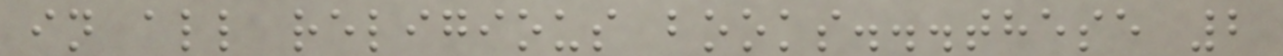in all religious books...these 2
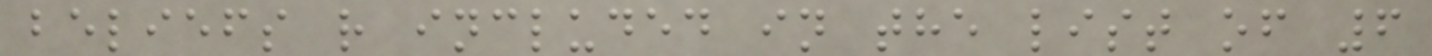beliefs r included in the list of 6
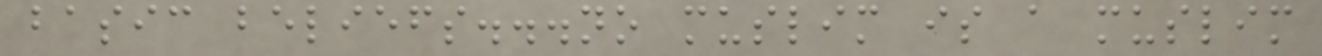basic beliefs...no muslim is a muslim
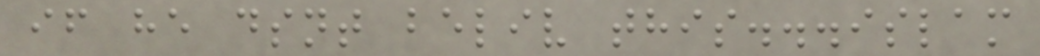if he dsnt beliv this...islam
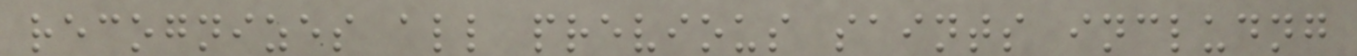recognizes all previous saints includng
